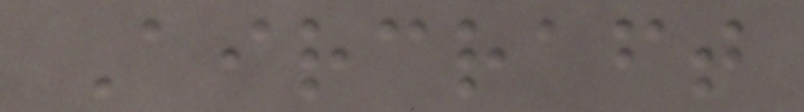Aircraft
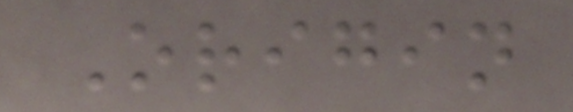Origin
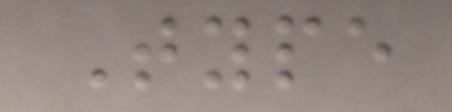Type
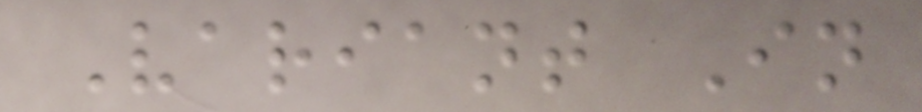Variant In
